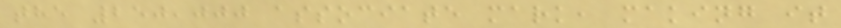the 250,000 associate mark, making it
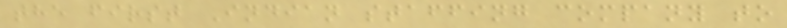the first Indian staffing company to
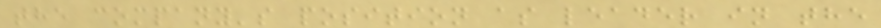the company's position as leader in the
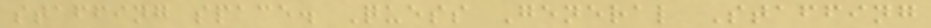staffing space. Quess General Staffing
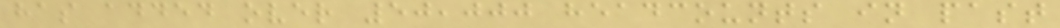has added over 50,000 headcounts in past
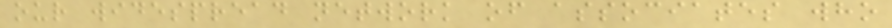our widespread network of associates who
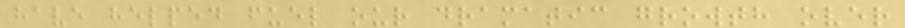have helped fuel our dramatic growth over
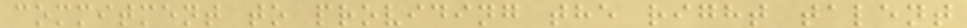commitment to providing the right talent
